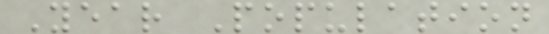Year Population
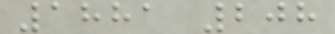1881 208
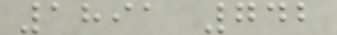1891 742
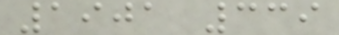1901 339
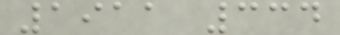1911 334
